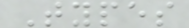Types
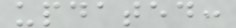updated:
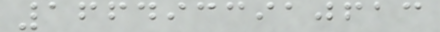1664933910613
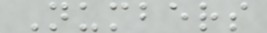Numbers
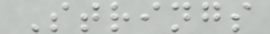Strings
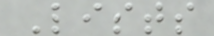Lists
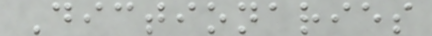Dictionaries
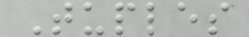Tuples
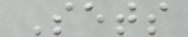Sets
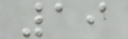19
